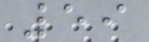59
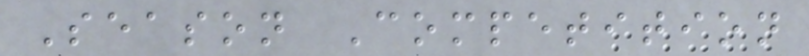Season Competition
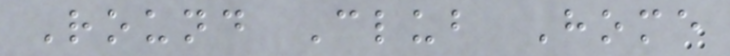Round Club Home
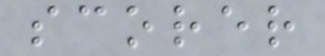scorer
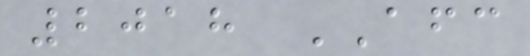2018 AFC
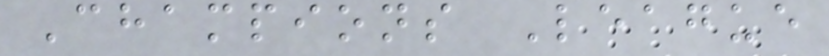Champions League
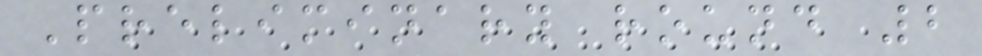Preliminary round 2
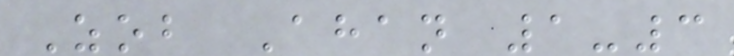Zob Ahan 1-3
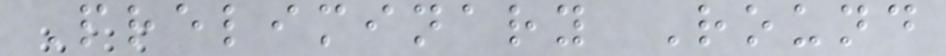Preliminary Round
